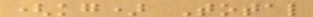(kg) Total
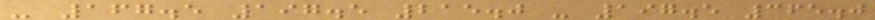- 167.5 197.5 215.0 - 197.5 365.0
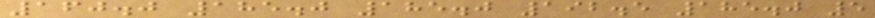160.0 185.0 185.0 192.5 185.0 5
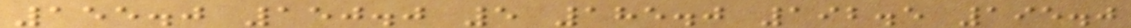155.0 150.0 5 185.0 192.5 195.0
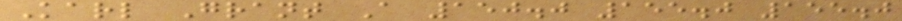Karl Grant A 150.0 155.0 155.0
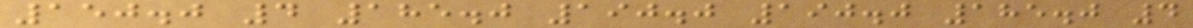150.0 4 185.0 190.0 190.0 185.0 4
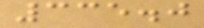335.0
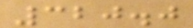320.0
